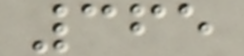365
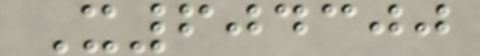X604300
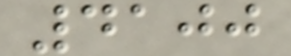4100
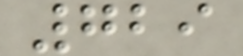729
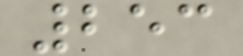253
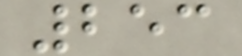253
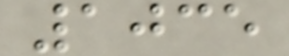1035
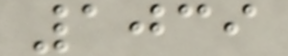1039
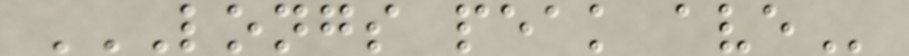LONGS PEAK AVE
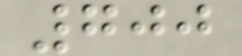700
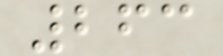263
